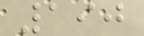190
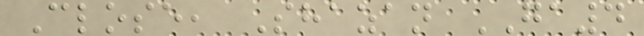Close, Shazan GA4
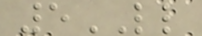5LL
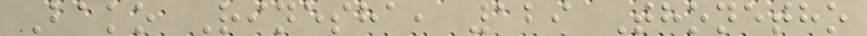Bako Rinesha, 129 Thonetho
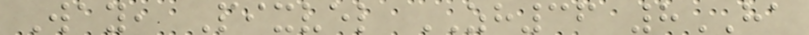Way, Pixvel ZH36 8HA
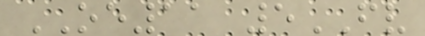OE11 5FV
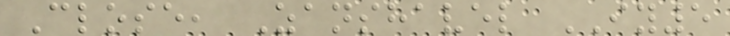Close, Zanshavel IY5
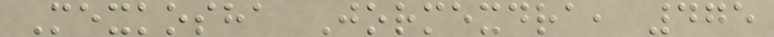Mexkosha Jormexdra, 475
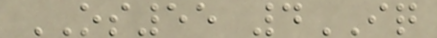OS55 4IQ
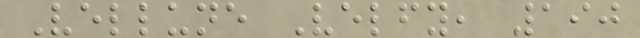Vellune Velfy, 190
